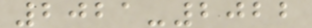2021-2022
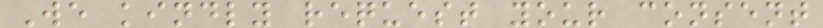We kindly request your consent
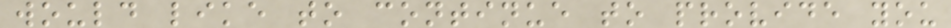would like to continue to provide you
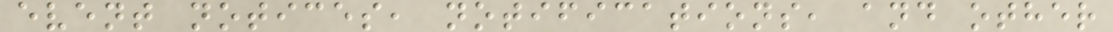event notices, notifications, and other
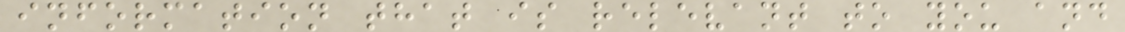information that is relevant to you and
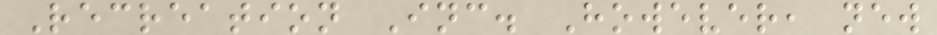Recreation Inc. However, new
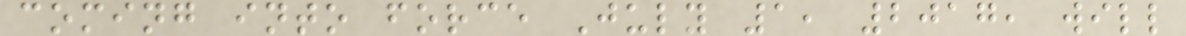coming into force July 1, 2017, will
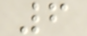6
